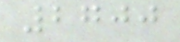2700
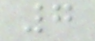7
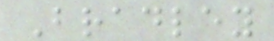Bradley
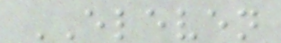ELEVEN
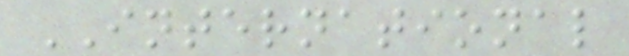INTERNATIONAL
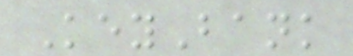KeyBank
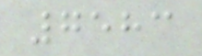7583
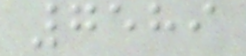7589
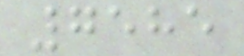7585
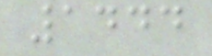1444
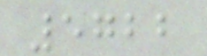5722
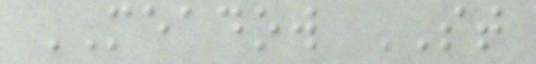MEADOW ST
